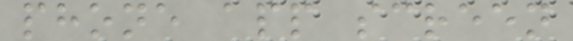phone app screen
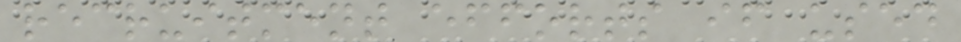recruitment efforts if used
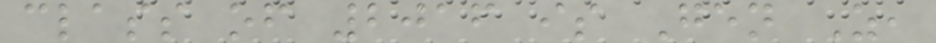class of 2016 is Gen Z,
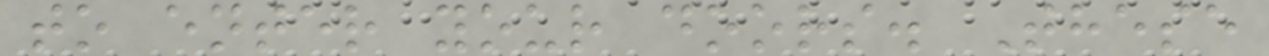to enter your doors. These
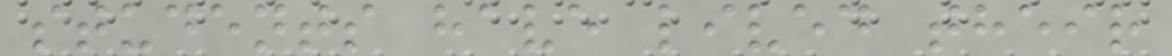students have lived their
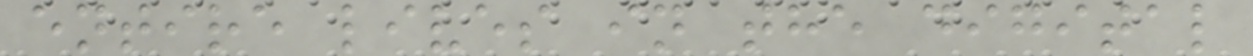entire lives in the digital
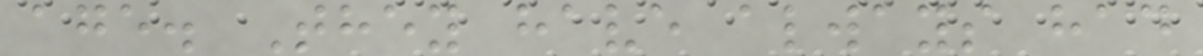age. They have always had
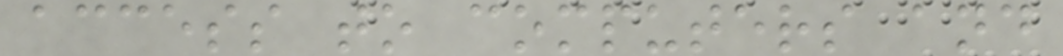access to computers and
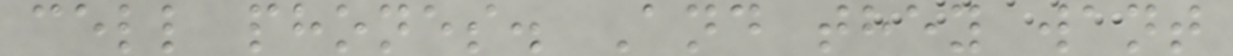cell phones. And they want
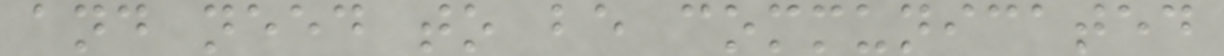and need to be communicated
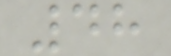48
